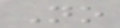No
